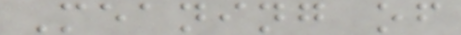Meaning of
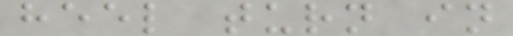heel turn in
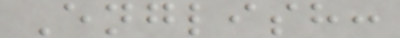English:
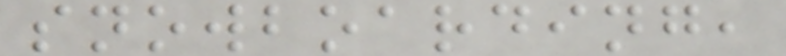snowboarding,
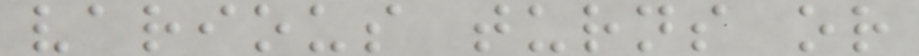various turns or
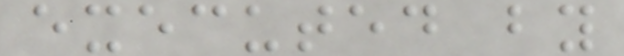executed by
